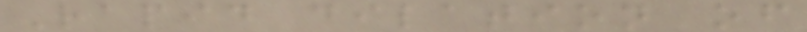Rapid dilation of
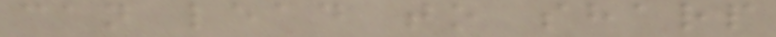can lead to sharp
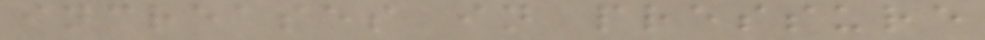increases in pressure
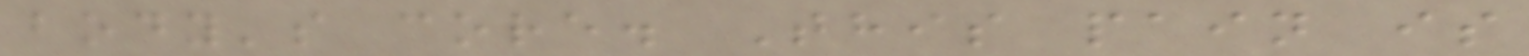body's core. This pain is
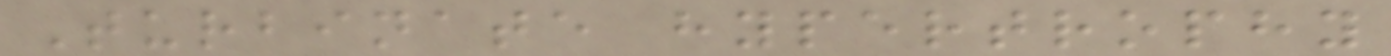Turbinate hypertrophy
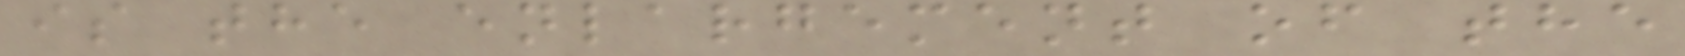is the enlargement of the
